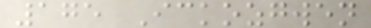175 Ickozgwen
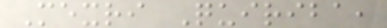Mexri Quiriba,
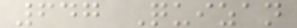647 Quizan
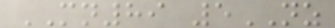MN89 5NZ
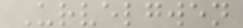Urvelgwen
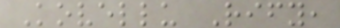Kovellu Rify,
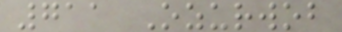711 Ozurwob
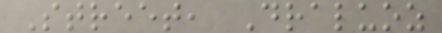Street, Draluoz
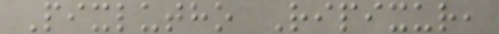Pixlutho Ripixur,
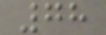78
